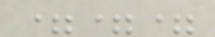===
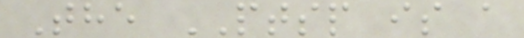The PTSP is a
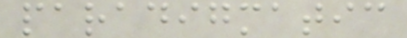paradigmatic
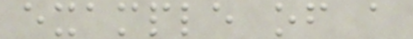example of a
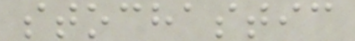stochastic
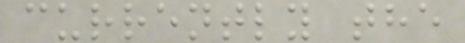currently the
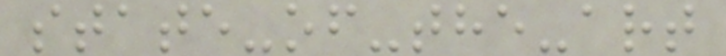state-of-the-art
